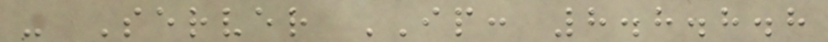- Server IP: 8.8.8.8
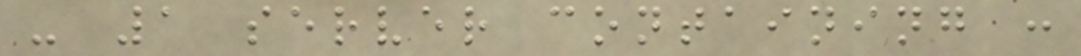- 1 server containing :
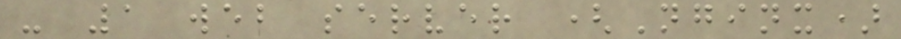- 1 web server (Nginx)
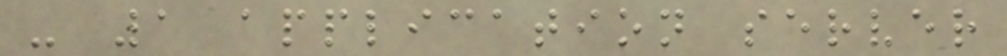- 1 application server
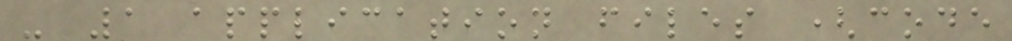- 1 application files (code
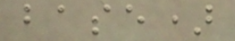base)
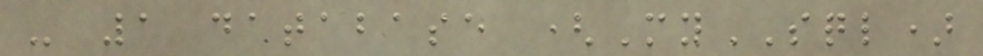- 1 database (MySQL)
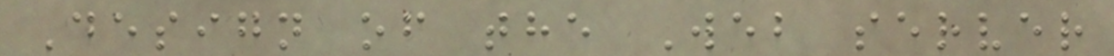Design of the Web server
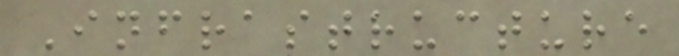Infrastructure
